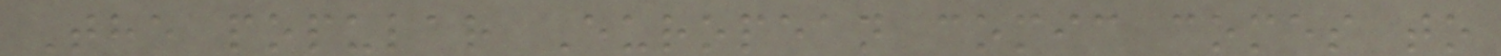The popular European comic comes to
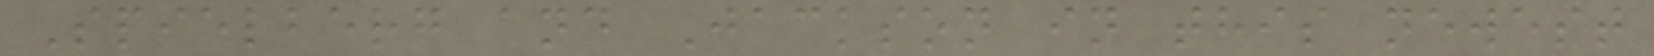Spielberg and Jackson in this newest
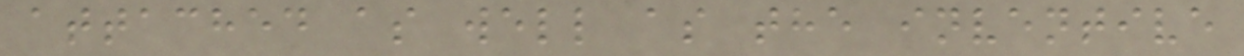attached as well as the inventive
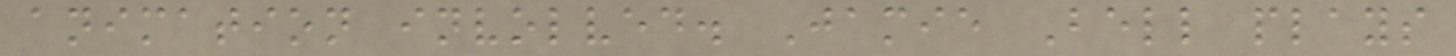animation involved. Jamie Bell plays
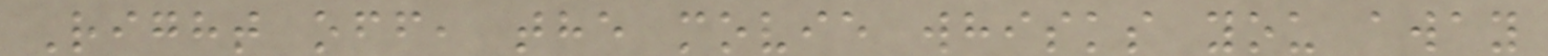Right off, the movie whisks you away
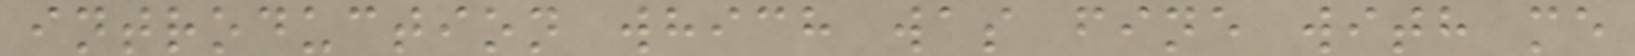introduction which was fine with me
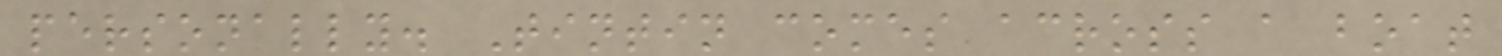personally. Tintin comes across a boat
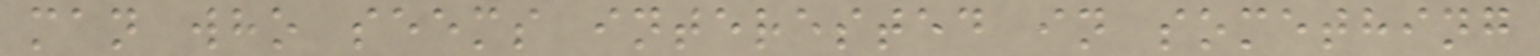man who seems interested in something
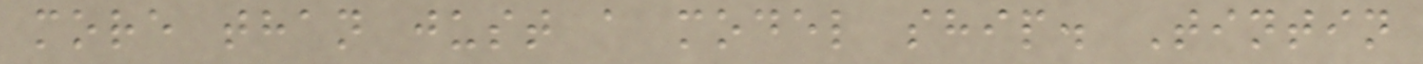more than just a model ship. Tintin
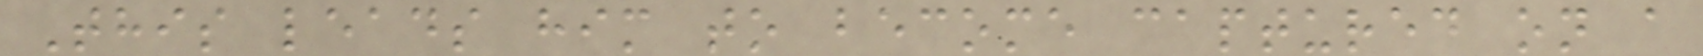This leads him to become captured on a
